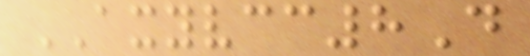AXYVCC8D
